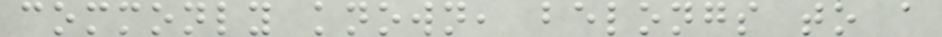commonly known, belongs to a
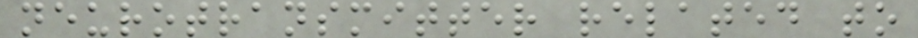neurotransmitter related to
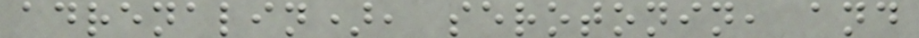adrenalin), serotonin, and
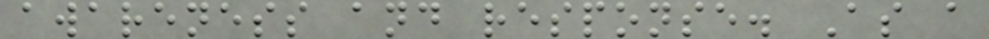awareness and response. As a
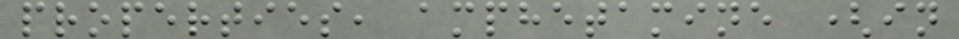properties, amphetamine (in
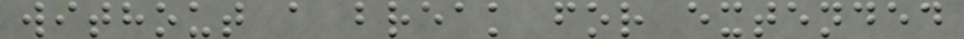without a break for extended
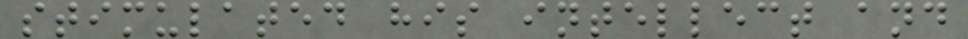stimulated his intellect and
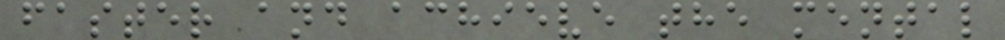faster and achieve the mental
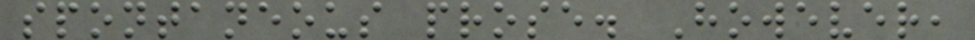spontaneous prose. However,
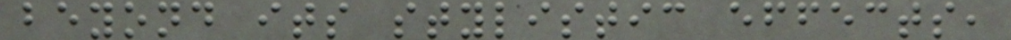beyond its stylistic effects,
